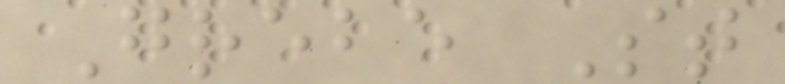Grebe St
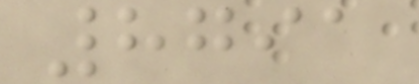8791
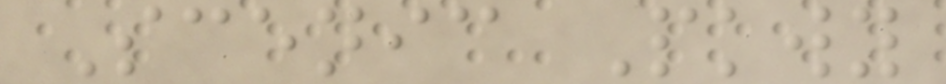Scenic Pkwy
